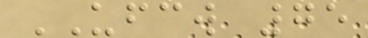UFCW 75
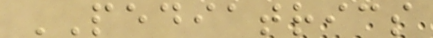PEDIATRICS
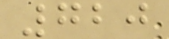720
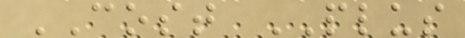COST PLUS
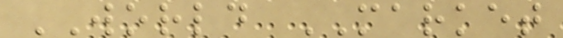WORLD MARKET
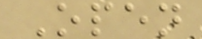Open
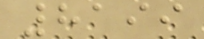8199
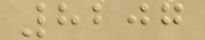8207
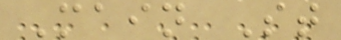Main St
